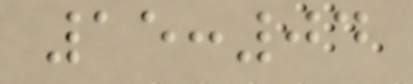15:04
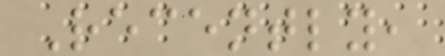Recently,
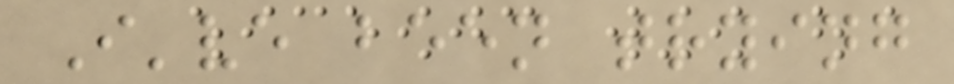I've been trying
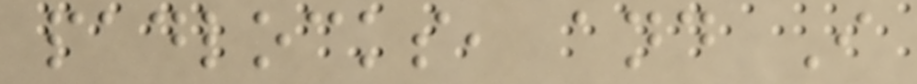padlocks, and I
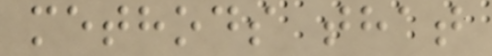methods that
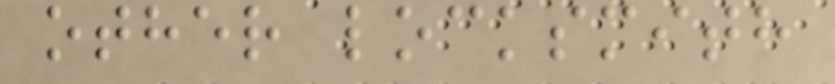other locksmith
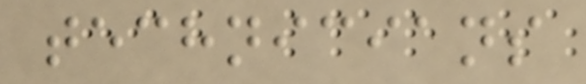technicians
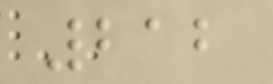212
